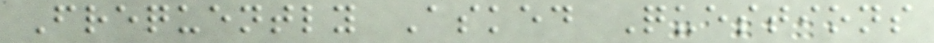Frequently Asked Questions
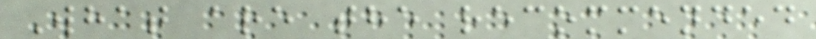What are the recommended
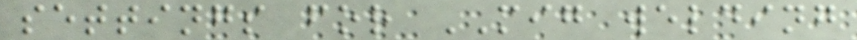settings for MIG welding
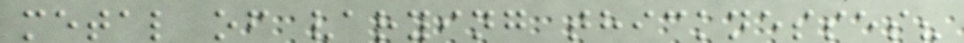metal of varying thicknesses?
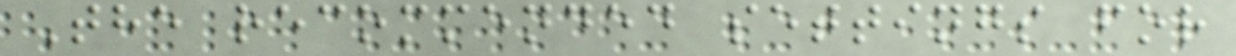The recommended settings for
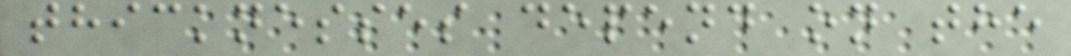thicknesses depend on the
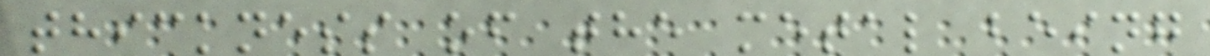thickness of the metal being
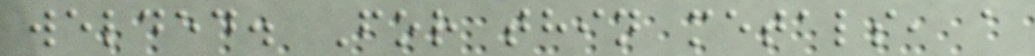welded. For thin metals, a
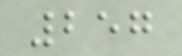257
